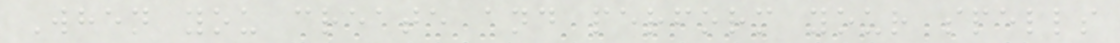When you create and perform your spells
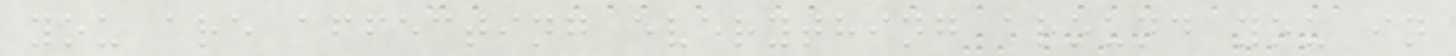you are affecting everything around you in
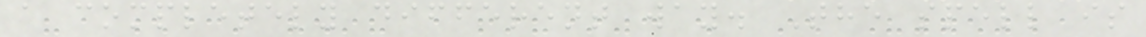a completely different way. The spell is
